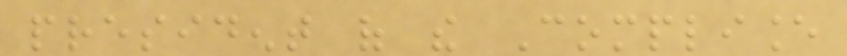president of the Compliance
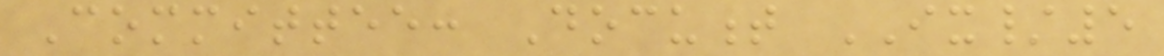Committee: Document IX/5
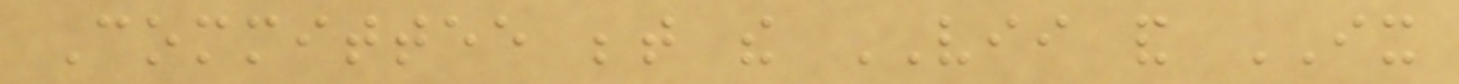Committee between the VII and IX
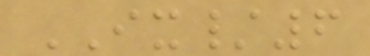IX/6
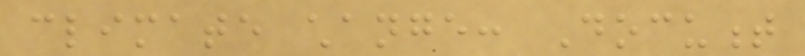climate change: Document
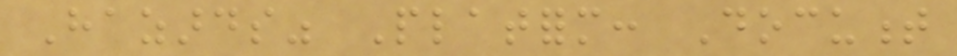Hazards" Platform: Document
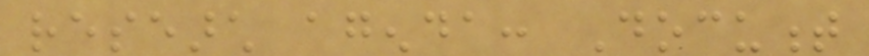research agenda: Document
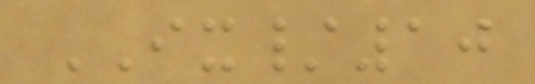IX/10
